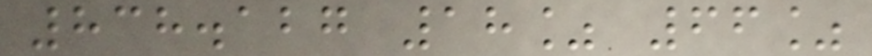838.127 18% 66%
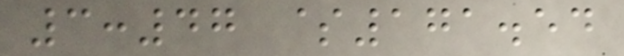3:47 $171.54
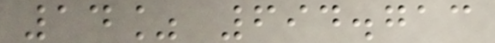14% 694.713
